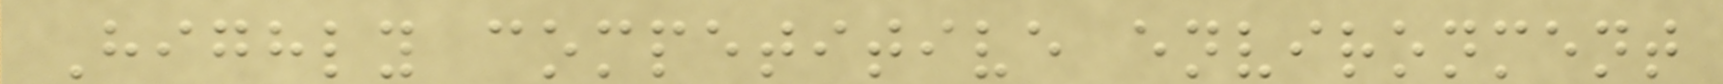Highly competitive environment
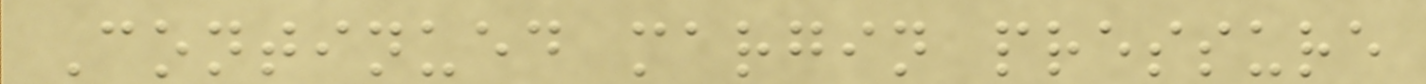Continued margin pressure
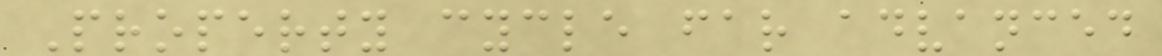Property cycle far advanced
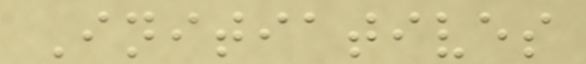Initiatives
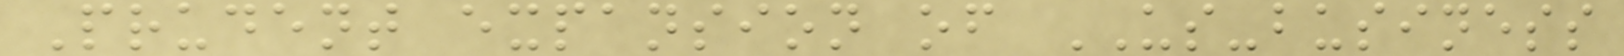Prudent expansion of US-business
